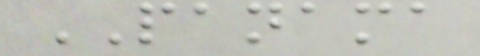PANAMA
